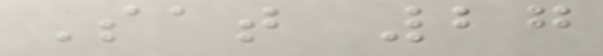Sat 27
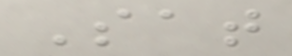Sat
